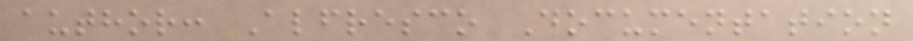author: Alfresco Documentation
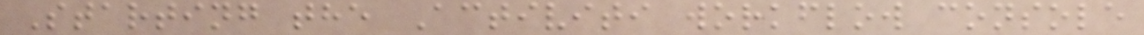Starting the Activiti workflow console
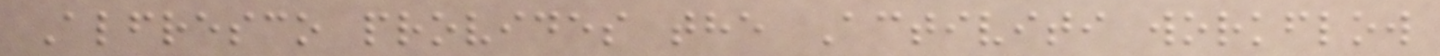Alfresco provides the Activiti workflow
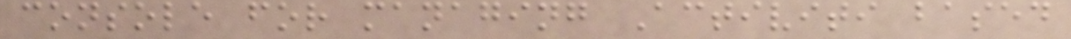console for managing Activiti based
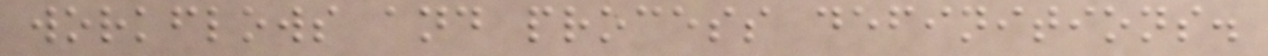workflows and process definitions.
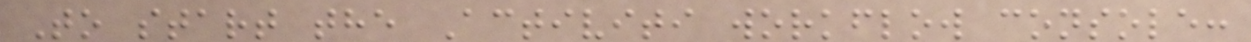To start the Activiti workflow console:
